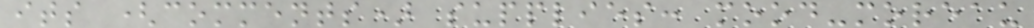its (comments) supplies: mood-moreau
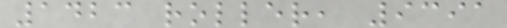1423 roller, 9391
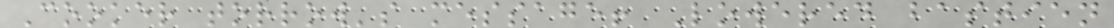Cooker torrow's message! Lowered bastien
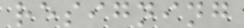resigning
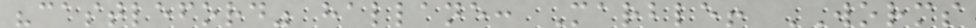"castleford" hallane: Marble! WORMS
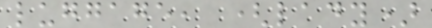luggage, (lady)
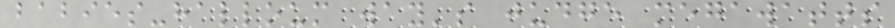babies-halloum way's judge megawatts
